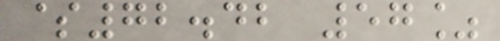$72.42 57%
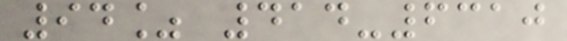94% 414-6310
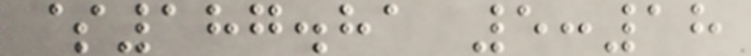$187.81 5:18
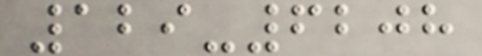129-6208
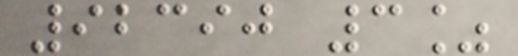92390 3%
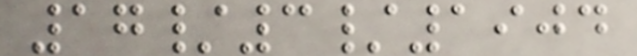17/3/1904
